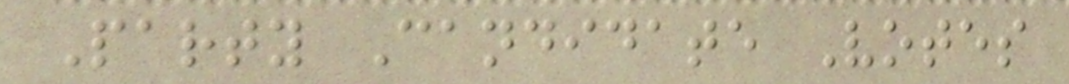Party Candidate Votes
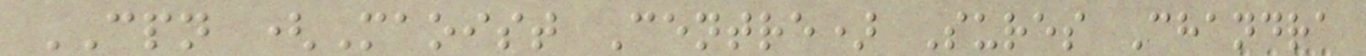CPN (Maoist Centre) Sures Chandra
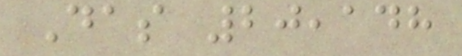Das 20,148
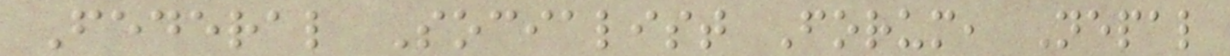Federal Socialist Forum, Nepal
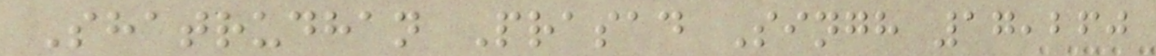Shatrudhan Prasad Singh 17,260
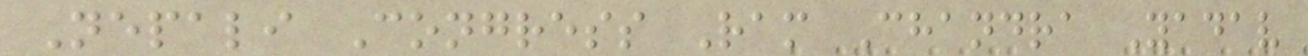Nepali Congress Ram Chandra Yadav
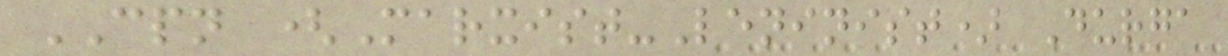CPN (Marxist-Leninist) Durga
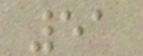51
